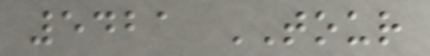5421 TOUR
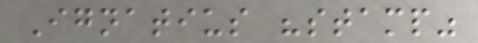Ignatius "stamp"
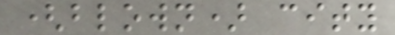(blown) city
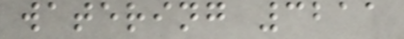watering 3211
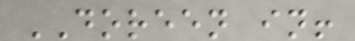DOREEN in!
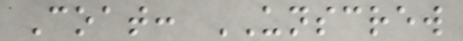Coat: UNSCREW
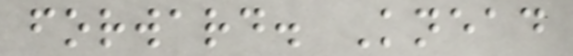forward. Knead
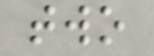two
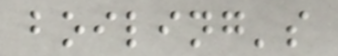boiling's
